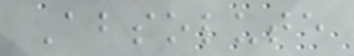Absolute
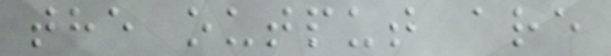the output are
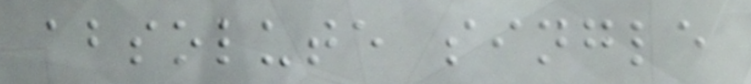absolute single
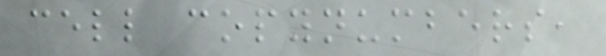cell copynumbers,
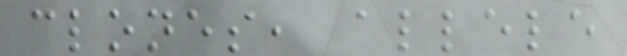clones, allele
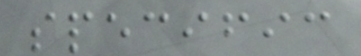specific
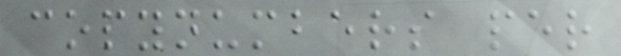copynumbers per
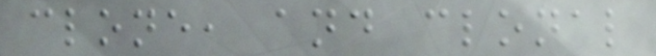clone, and clonal
